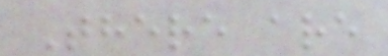There are
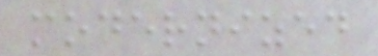modernized
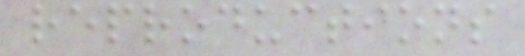reproductions
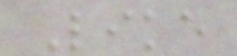Like
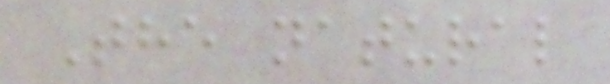The natural
